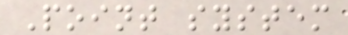Point system
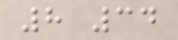8 34
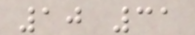10 31
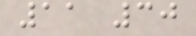11 30
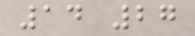14 27
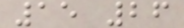15 26
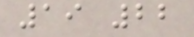19 22
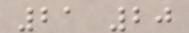21 20
